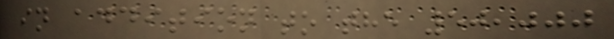in addition to the 50,000
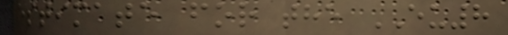estimate for the EU8
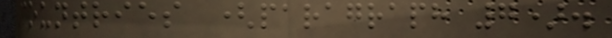countries (paragraph 7).
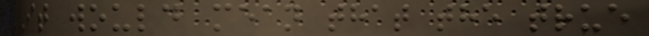It would mean that the true
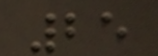25
